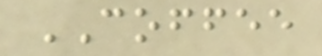COFFEE
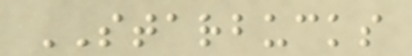STARBUCKS
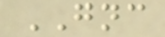GNC
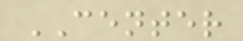CENTER
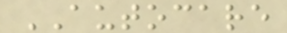AUTOCARE
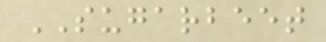SUGARBEET
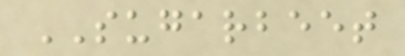SUGARBEET
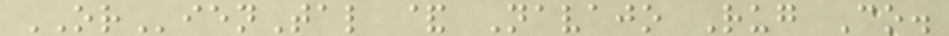ORienTal & Navajo Rug Co.
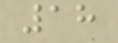18
